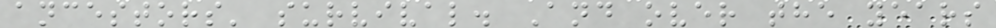ancestors' survival. And over the years
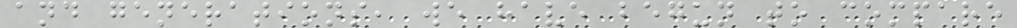and generations, we have begun to compare
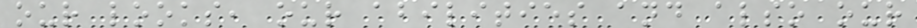our looks, our abilities and also our
